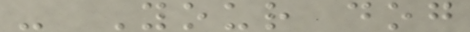- Your dog
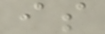is
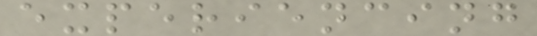experiencing
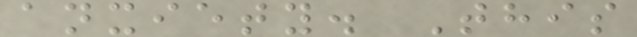anxiety. This
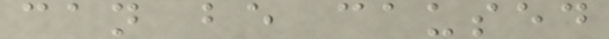can be caused
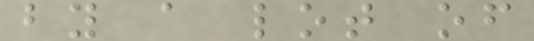by a lot of
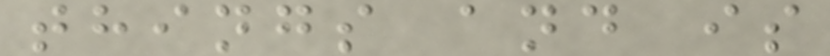things and is
